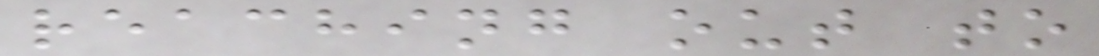reaching out to
